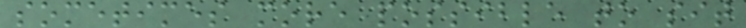sometimes more possible to sit
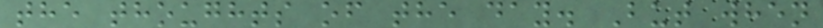the thoughts of the day. But when
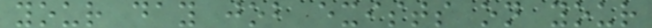your day job exists on your
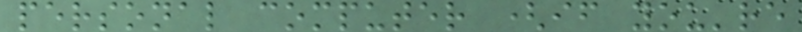personal computer (if you're
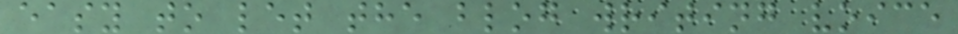easy to let the blog writing voice
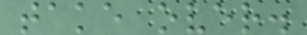take over.
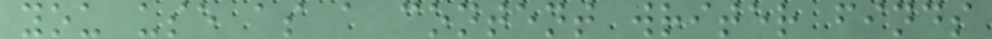you use as a content writer finds
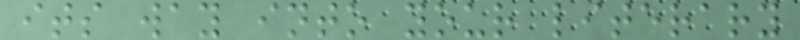its way into your literary
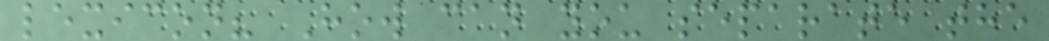lexicon? How can you separate the
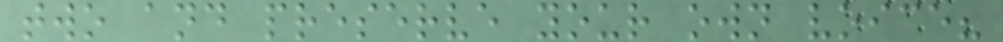two and preserve your own voice?
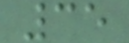35
